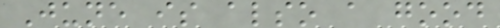June is also a good
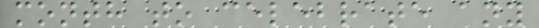month to celebrate any
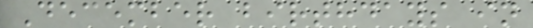December birthdays in
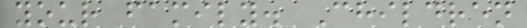your family. Children
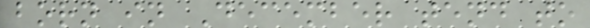born in December tend to
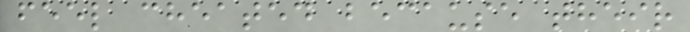feel cheated because their
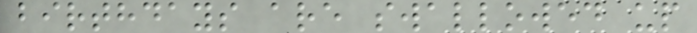birthdays are swallowed up
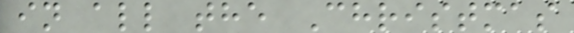in all the Christmas
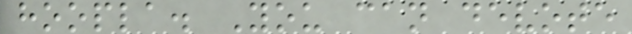hoopla. You can devote
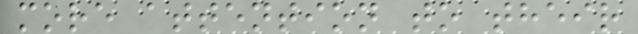more attention to their
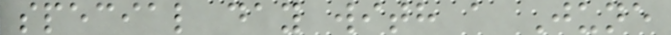special day with a June
